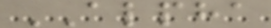ALPHA
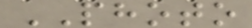PHOTO
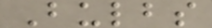Bulbs
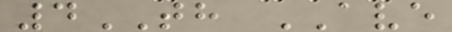4TH AVE
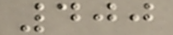400
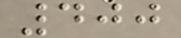400
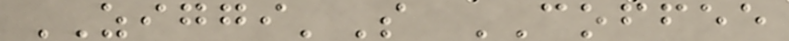ZIGGI'S COFFEE
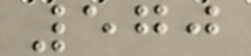570
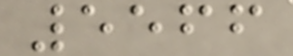5566
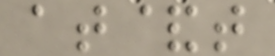at&t
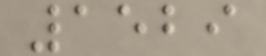1529
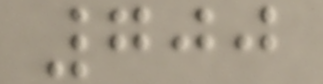700
